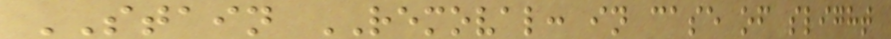STAIN REMOVAL: in case of slight
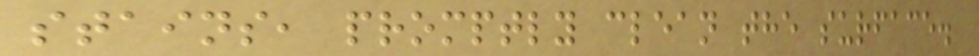stains, promptly clean the surface.
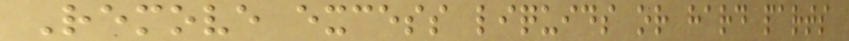Remove excess liquids or hard parts
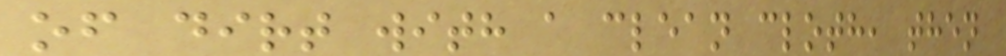of dirt with a clean cloth, then
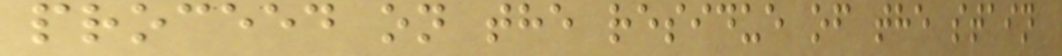proceed on the residue of the stain
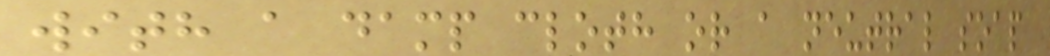with a damp cloth or a neutral soap
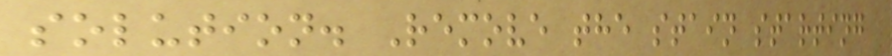solution. Remove the stain starting
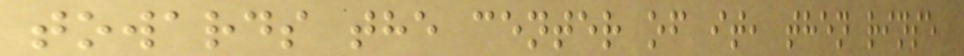towards the center of it, then rinse
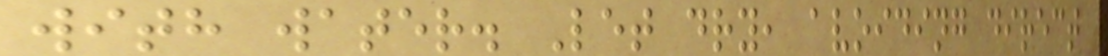with water. Let dry, avoiding direct
